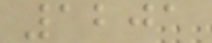1201
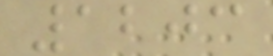1203
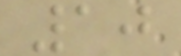10
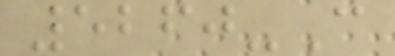5260-C
